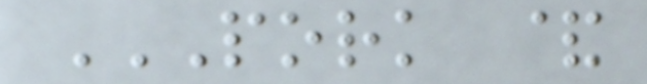PORK &
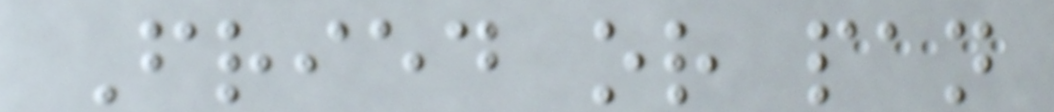Fried or pan
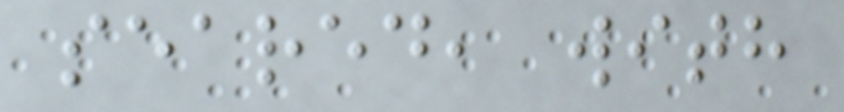seared, with
